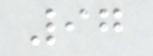97
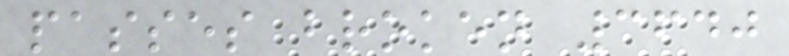passes broken 3640
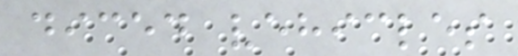diced vehicles
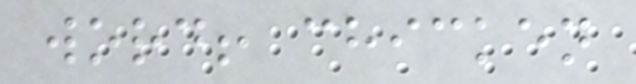word! chicken
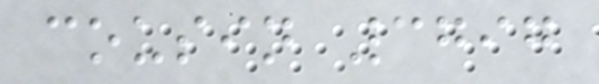cousin 3797
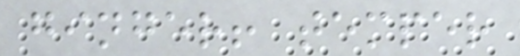ginger! temper
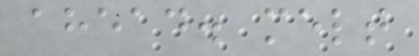ahead. melt
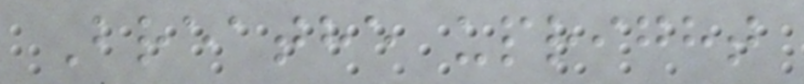Breathe upright
